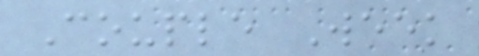Couple Week
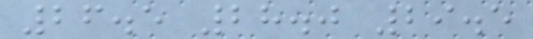26.5 28.0 29.5
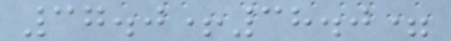37.0+38.0=
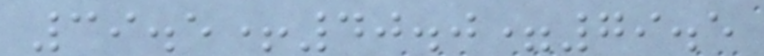39.5+40.0=79.5
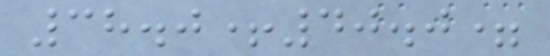38.0+40.0=
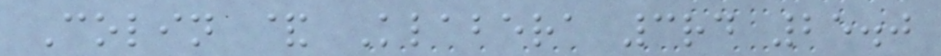Colin & Klabera 3rd 25.0
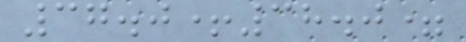37.0+38.0=
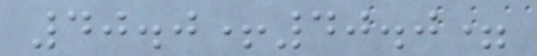40.0+40.0=
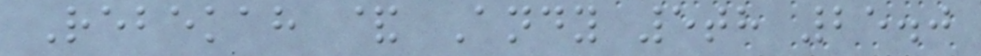Rebekah & Andy 5th 25.0
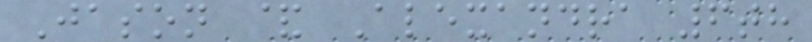Jason & Alexandra 6th
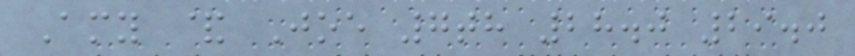Amy & Joe 7th 28.0 29.0
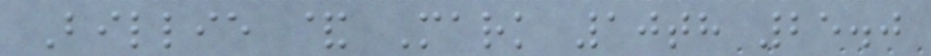Billie & Mark 10th 25.0
